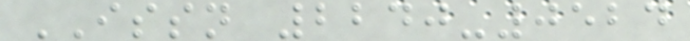ISSN 2240-0524
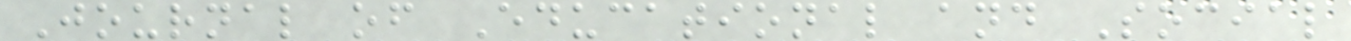Journal of Educational and Social
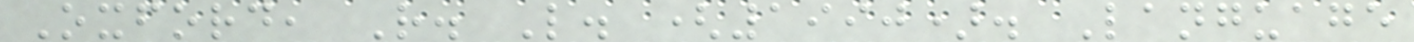Oxford, R. L. (1990). Language
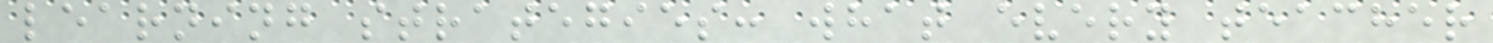learning strategies: what every teacher
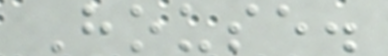House.
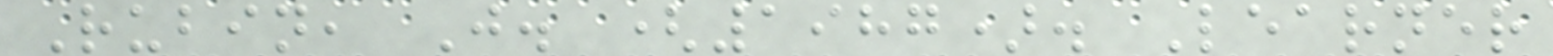Rubin, J. (1987). Learner
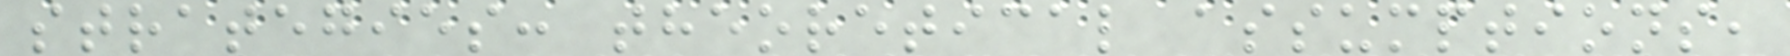strategies: theoretical assumptions,
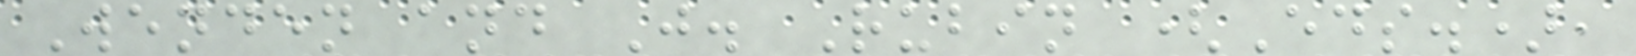Wenden and J. Rubin (Eds.),
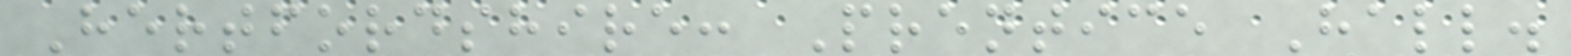Hertfordshire: Prentice Hall.
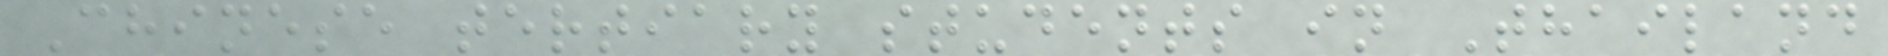Chinese tertiary students in Thailand
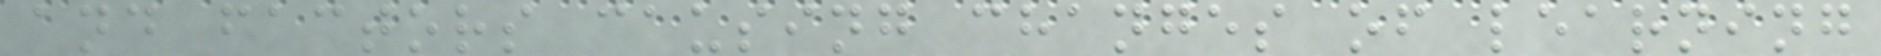and factors causing changes of learning
